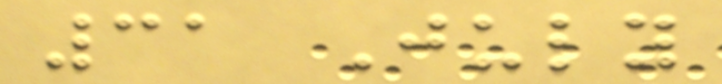31 July
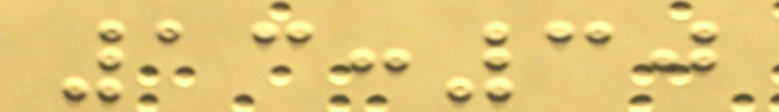13:30
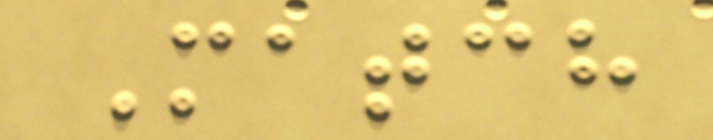Match
